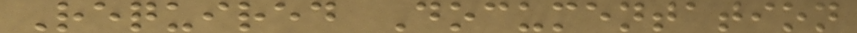Required Documentation
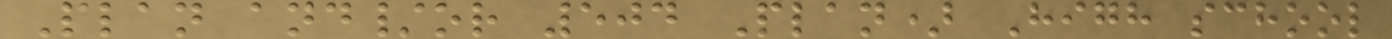Plan and/or 504 Plan) High school
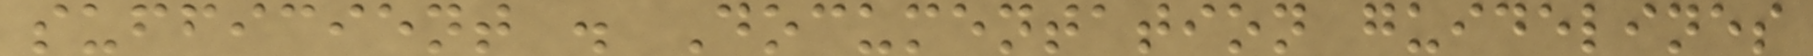sufficient . Documentation guidelines
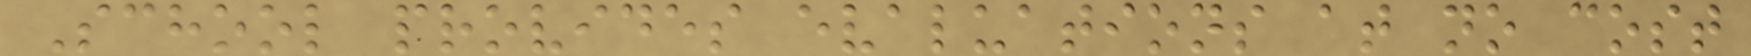School provides evaluations at no cost
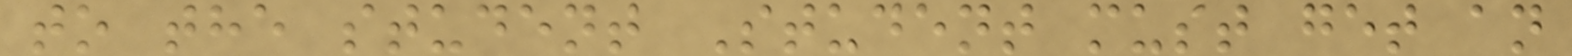to the student Student must get an
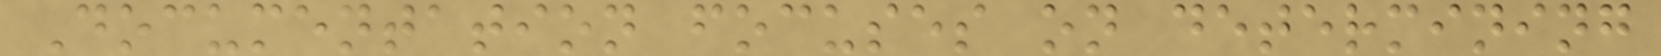Documentation focuses on determining
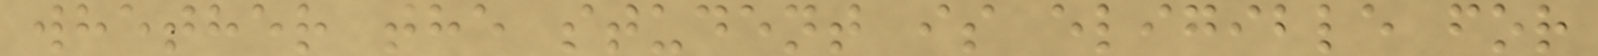whether the student is eligible for
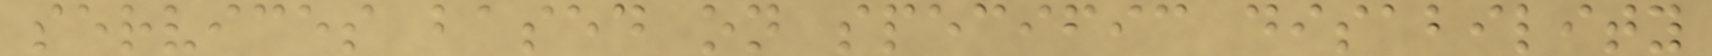services based on specific disability
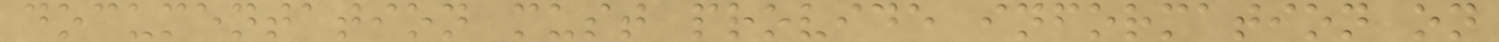documentation must provide information on
